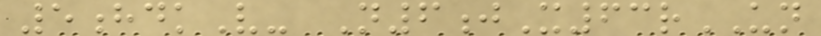5hdkV- N6jX63rUN
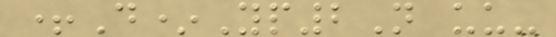+D*Yp2N uu-
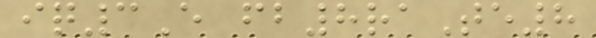iq3E fb8raTe8
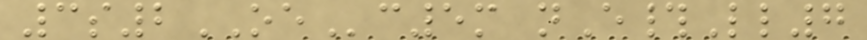3s2OEc5m nE#Ll7
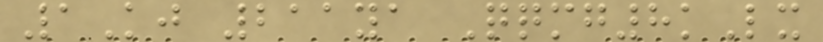1Kj 211ya Qqmg8kLx
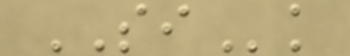SIk
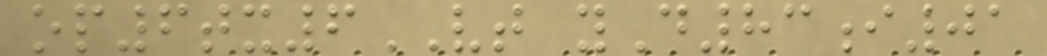op6tx6VT yD83i01
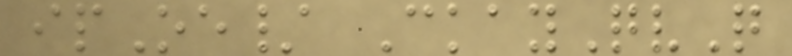ipOe/ CkayQvQ
